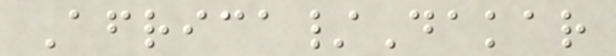Africa/Dakar
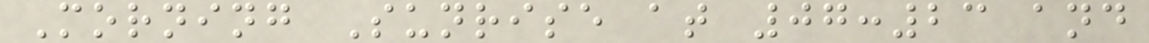Morning Sunrise at 07:23 and
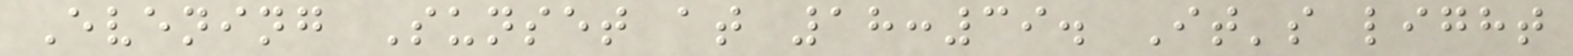Evening Sunset at 18:39. It's light
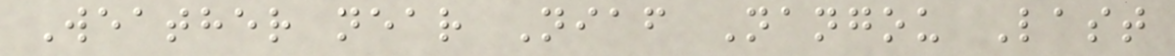Weather near Niaf Nangou Last
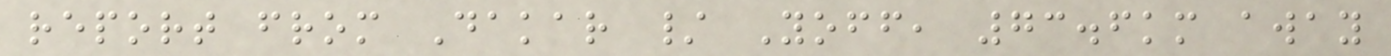report from Dakar / Yoff, 73.6km away
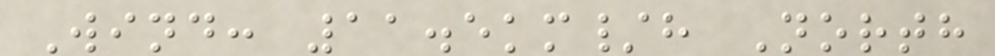Wind: 11.5km/h North
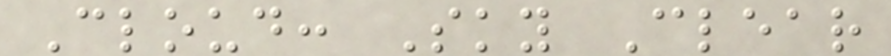Cloud: Sky Clear
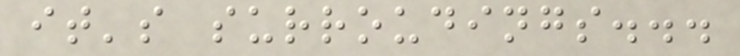it's surroudings...
